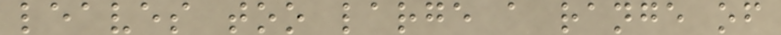leaves too large a range of
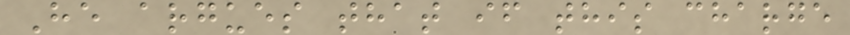He argues that if this charge
